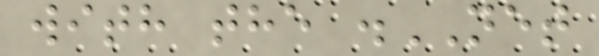with the .NET
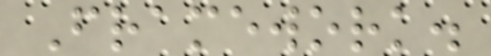Framework.
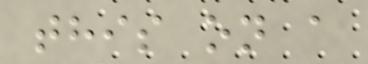this on a
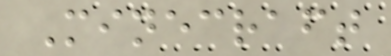Minecraft
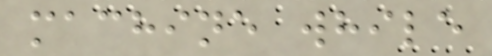machine while
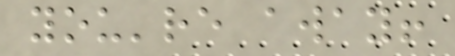you're away!
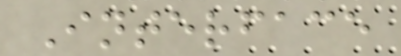Interface
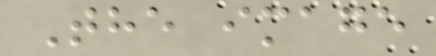The image
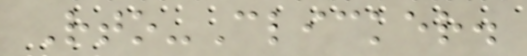Rto-Clicker.
